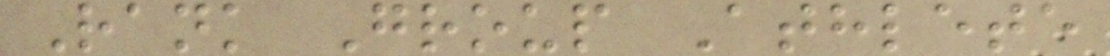Rank Group Athlete
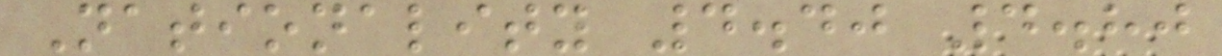Nationality 4.40 4.80
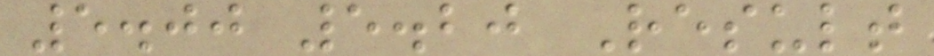5.00 5.20 Result
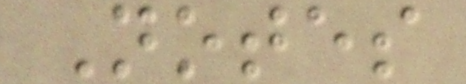Notes
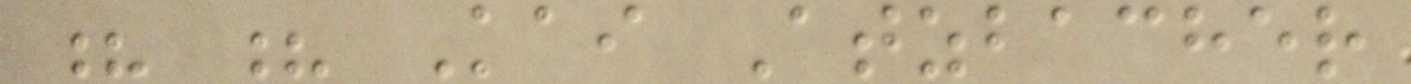? ? Kai Atzbacher
